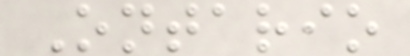Ontario
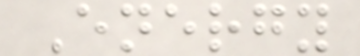Energy
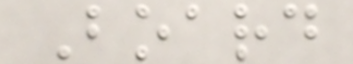Board
